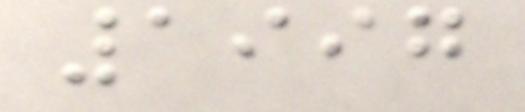1997
